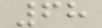68
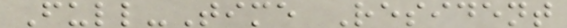Full-Time Resident
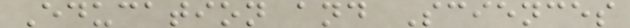Education and Sciences
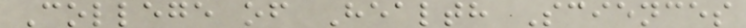College of Health Sciences
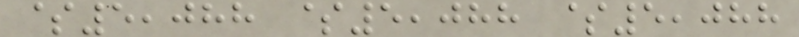$5,088 $5,088 $5,088
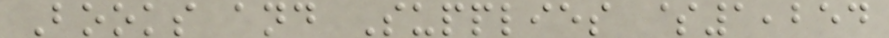Books and Supplies $1,254
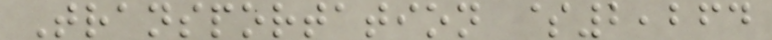Transportation $2,264
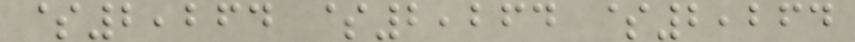$2,264 $2,264 $2,264
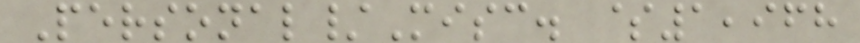Personal/Misc. $1,968
